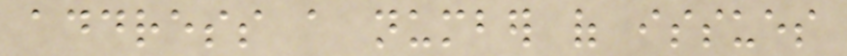address a number of issues
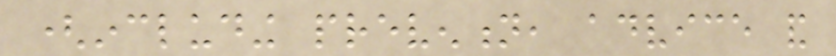(including prevention, advice and
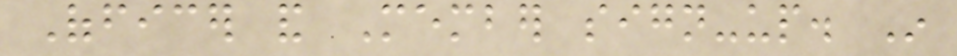Officer and Member sign-up. In
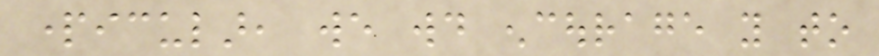particular, we would encourage you to
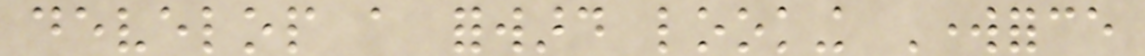develop a forward looking Workforce
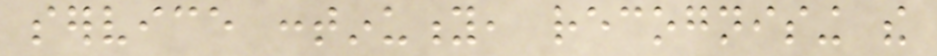service continuity, recognising the
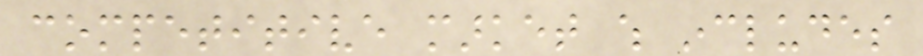competitive market which includes
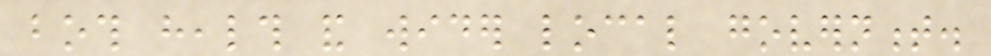both health and wider local government.
